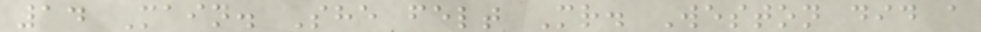14 Main. She felt Mr. Weston did a
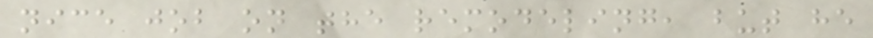nice job on the remodeling, but he
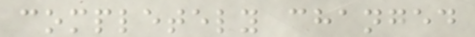completely changed
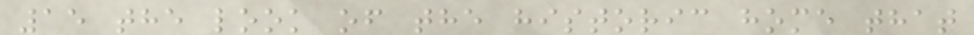15 the look of the historic home that
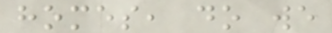homes, do we
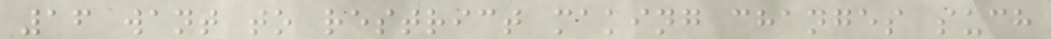16 want to restrict making changes such
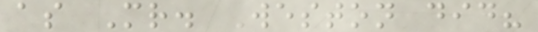as Mr. Weston did?
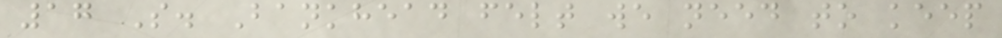17 S. Bankhead felt we need to keep
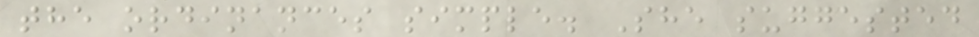the ordinances simple. She suggested
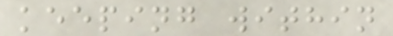keeping within
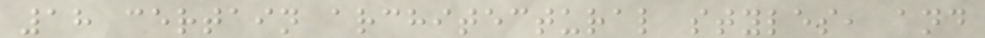18 certain architectural styles, and
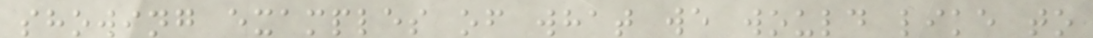showing examples of what we would like to
